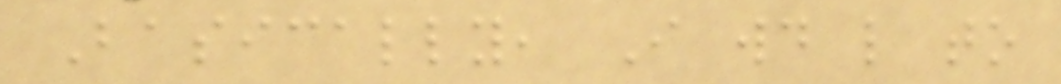Basically, I would like to
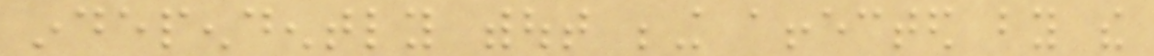independently without being affected by the
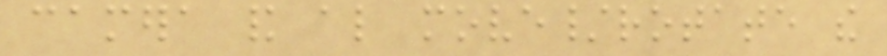camera and also move/rotate the
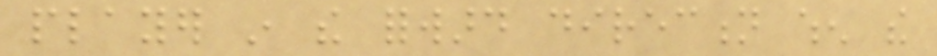player in the forward direction when the
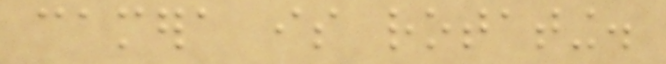camera is rotating.
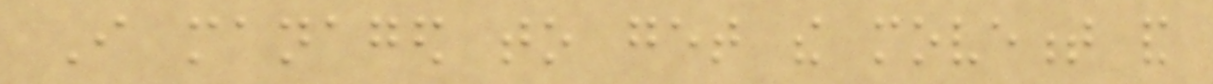I managed to get the movement and
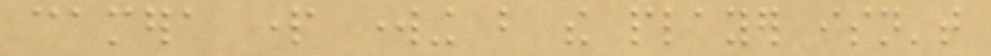camera part working but the player isn't
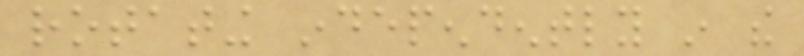rotating independently in the
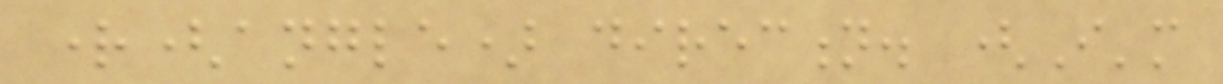right(angle) direction. (I'm
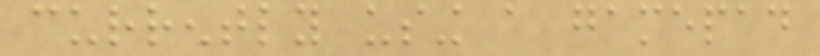currently using a gamepad
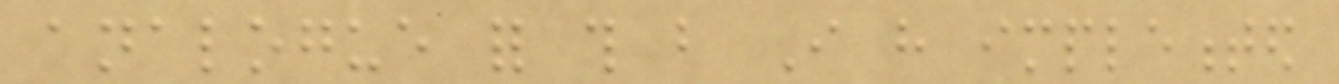analogue for this but I have implemented
